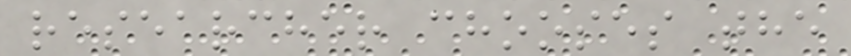researcher chooses the
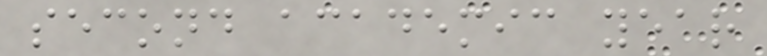second academic year
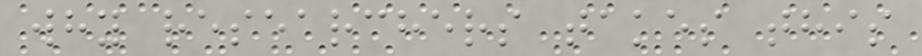why researchers takes this
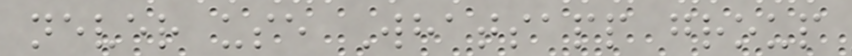never use Whatsapp group
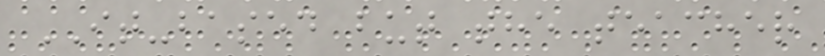IT-based but the teacher
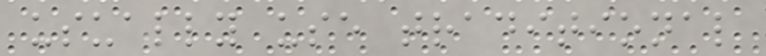usually use traditional
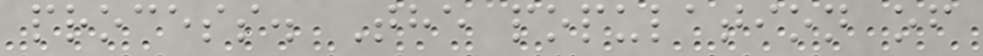process. The population of
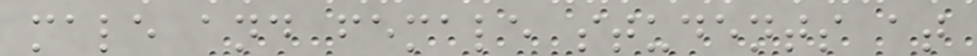male and female students at
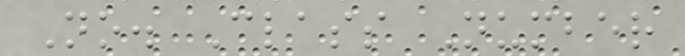No. Class Number
